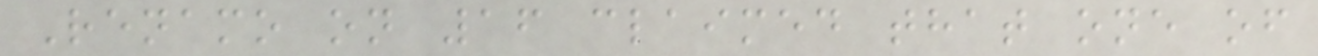Renamo on 16 claimed that one of
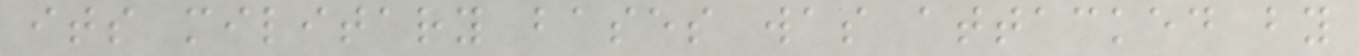its military bases was attacked by
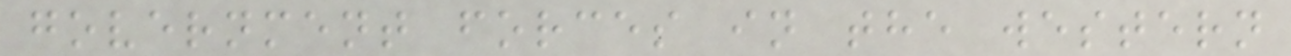government forces in the western
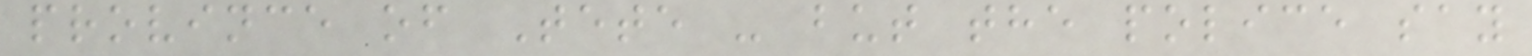province of Tete - but the police say
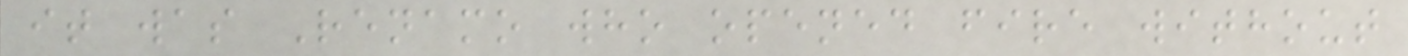it was Renamo who opened fire without
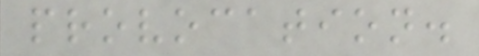provocation.
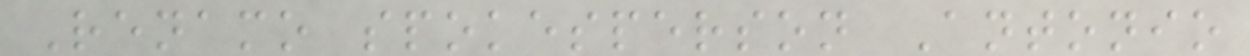Renamo spokesperson Antonio
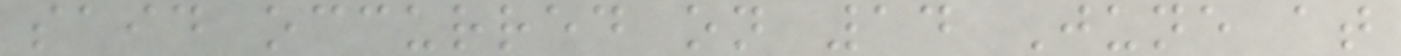said occurred on 14 June at
